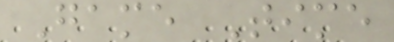Game Time
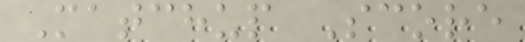Matchup Score
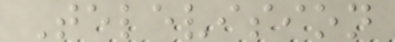Television
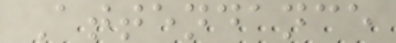Attendance
